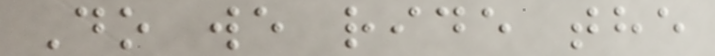Do we ride the
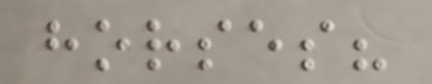horses?
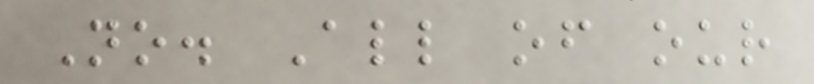No. All of our
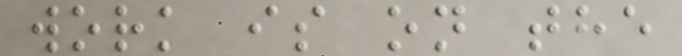work is on the
